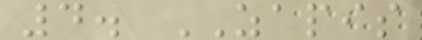4. ZAPIS
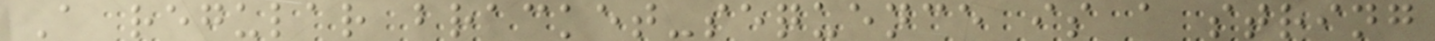A regular bracket-sequence is a string
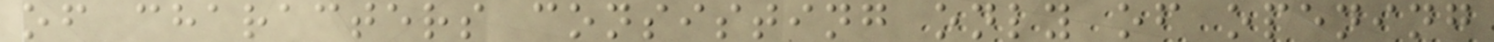of characters consisting only of opening
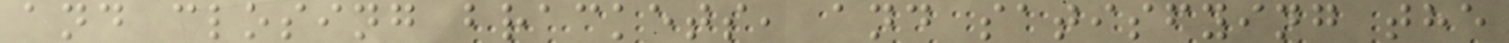and closing brackets, and satisfying the
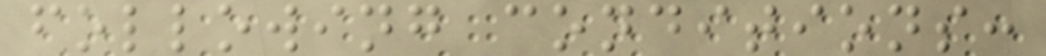following conditions:
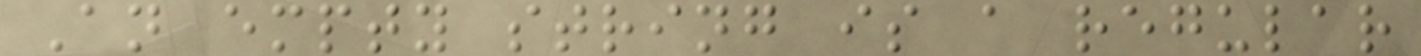An empty string is a regular
